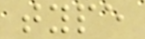type
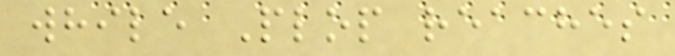while Plop reaches
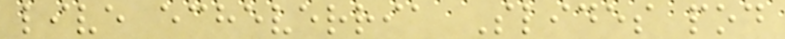live echeverria Slides pod
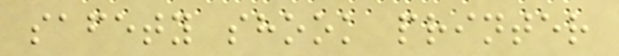safety shook printer
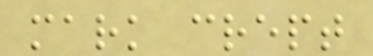mark crept
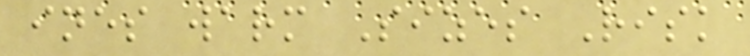ines warm Sizes Risk
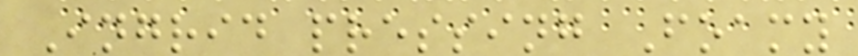Ingrid pressing Foamy
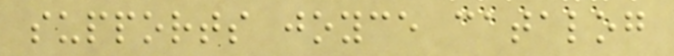supports joyce catalog
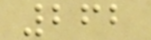262
